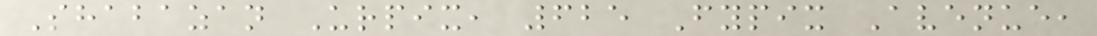Shabazan Urpix, 625 Fypix Avenue,
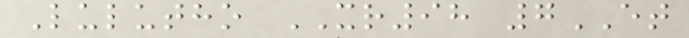Lulutho XR98 7ET
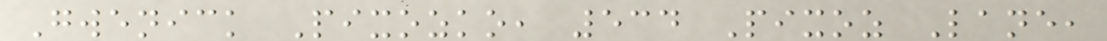Gwenick Pixozko, 534 Pixoz Lane,
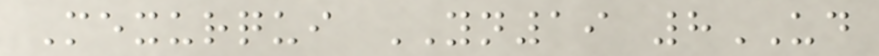Mexurqui YN19 8UD
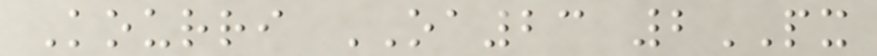Kourri OA23 2PX
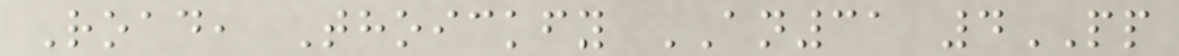Road, Thoickfy AN31 4PP
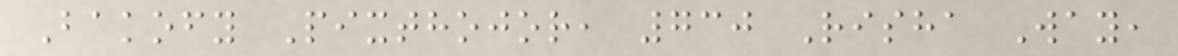Bakofy Pixthojor, 730 Risha Way,
